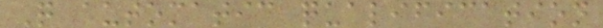Q automatic qualification
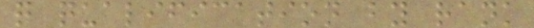q qualification by rank
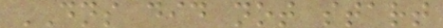DNS did not start
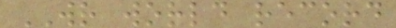WR world record
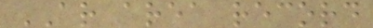AR area record
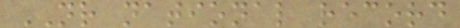NR national record
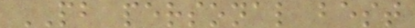PB personal best
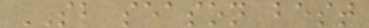SB season best
